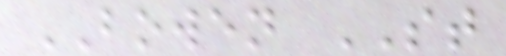BOWEN ST
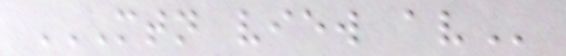MTN VIEW AV
